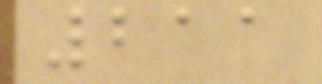211
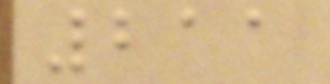211
